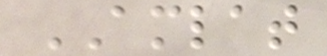AMLAT
